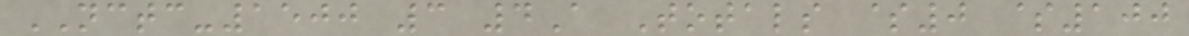NCTC-1500 3 4A Totals $0 $100
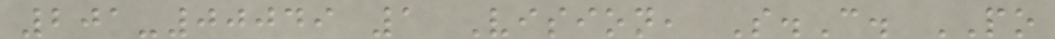201-00049 1 Vision, S.C. PO
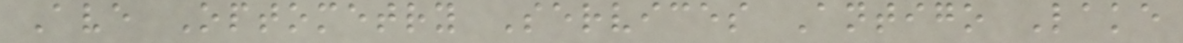Ave Optometry Services Antigo Lake
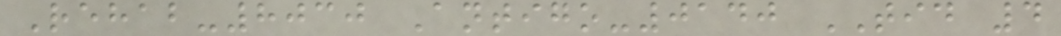Rehab-8030 Antigo-0140 TID 4
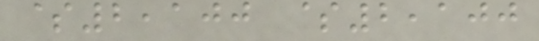$2,100 $2,100
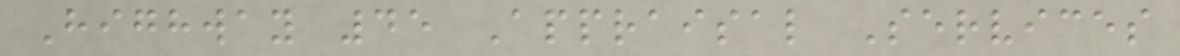Highway 45 Appraisal Services
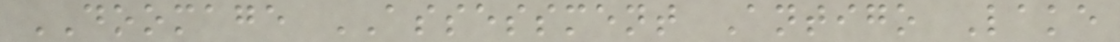DOOMAGE ASSESSMENT Antigo Lake
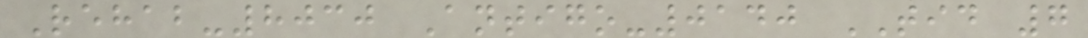Rehab-8030 Antigo-0140 TID 7
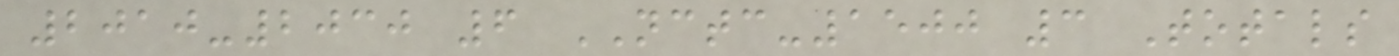2010-2030 6 NCTC-1500 3 Totals
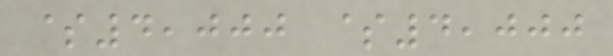$4,000 $4,000
